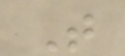T
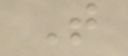T
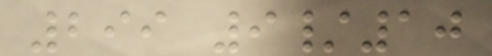299 9/10
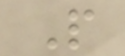P
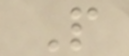P
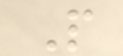P
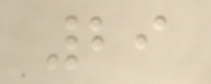29
